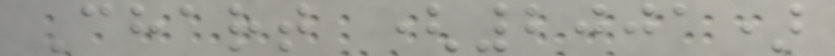Chart (2001)
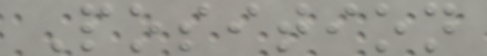Position
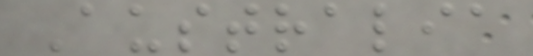Australia
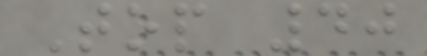Top 40
